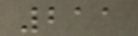211
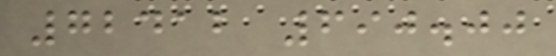72412 690.00
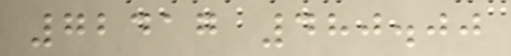72417 480.00
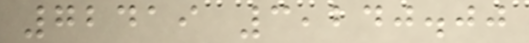72419 3,240.00
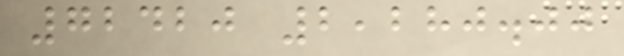72420 2,280.00
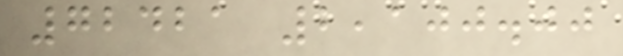72421 2,100.00
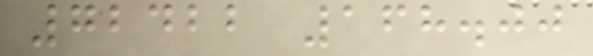72422 168.00
